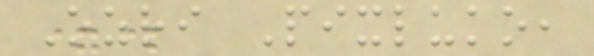Ozri Pixluko,
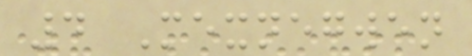4 Mexnegwen
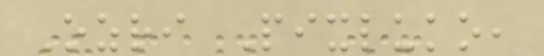Ozri Pixluko,
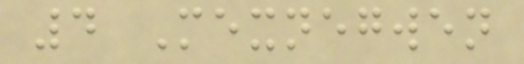4 Mexnegwen
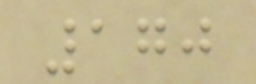170
